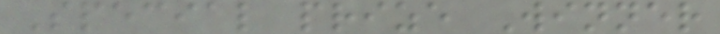Special prize Winner
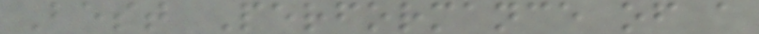Best Performance of a
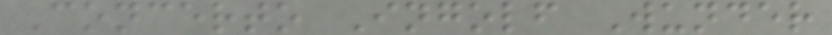Concerto Ingolf Wunder
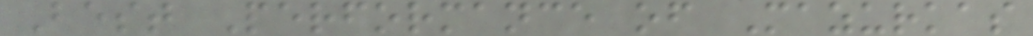Best Performance of Mazurkas
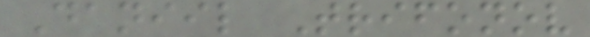Daniil Trifonov
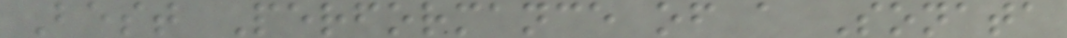Best Performance of a Sonata
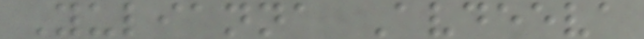Yulianna Avdeeva
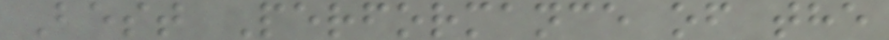Best Performance of the
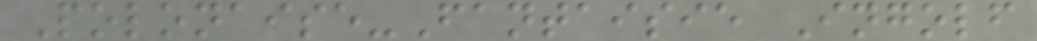Polonaise-Fantaisie Ingolf
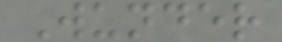Wunder
